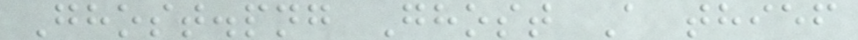Ghost.png Ghost A thief
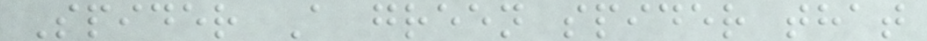Spider A green spider that
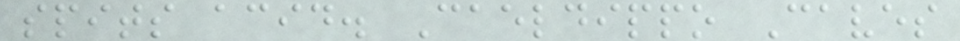spits acid. Caeldippo Caves
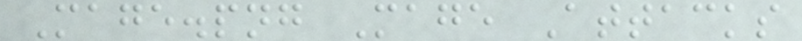Mage.png Mage Attacks
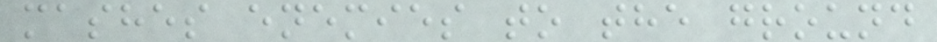mashes enemies to the ground
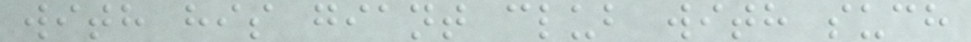with his giant club with such
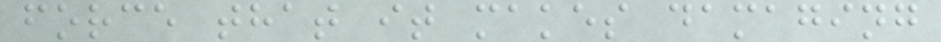force that it makes damaging
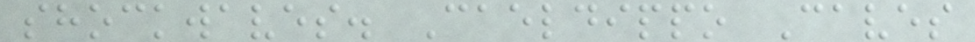shockwaves. Caeldippo Caves
